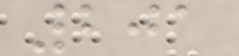201
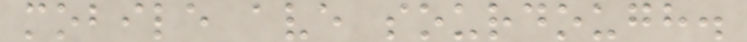mobile ave sourdough.
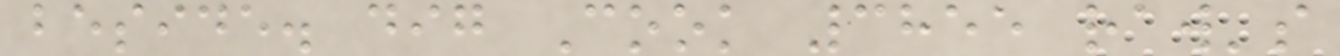beside. dig Cook 3855 raw's
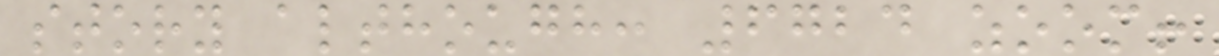story although: 6724 zoom!
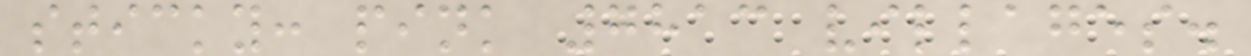sticky: pink 7813 villages.
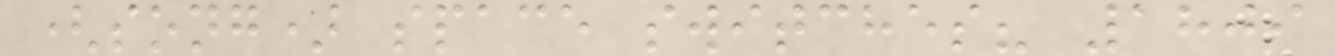(song) space switches? 1809
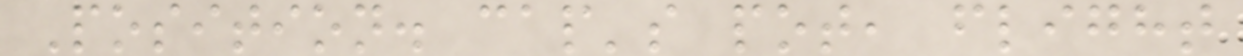Position. cap's pot, flight
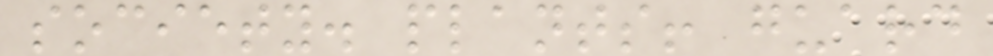society. plants! guard
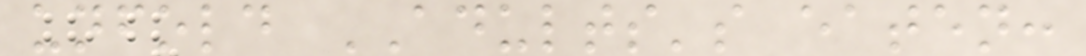unfold ADULTS's eaten:
